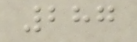287
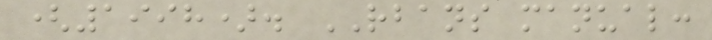(1998). RBANS manual:
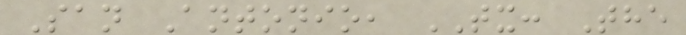San Antonio, TX: The
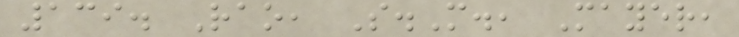139. Rao, S.M., Mayer,
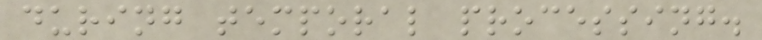during temporal processing.
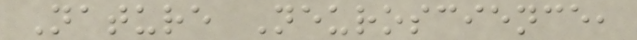Nature Neuroscience,
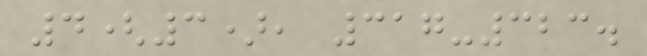4(3), 317-323.
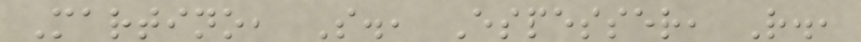Martino, S., Espesser, R.,
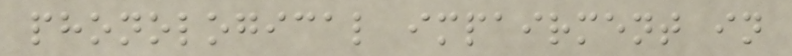phonological impairment in
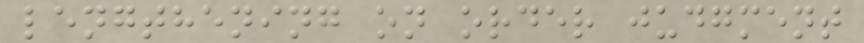lengthening on order judgment
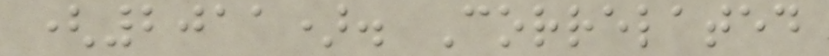(2011). Correlated
